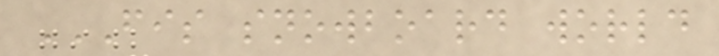FIS SNOWBOARD WORLD
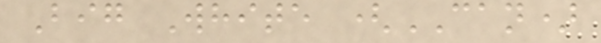Big White (CAN)
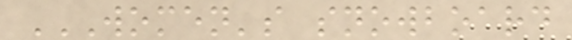WOMEN'S SNOWBOARD
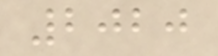2020
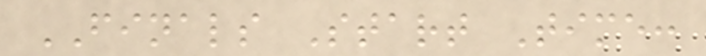FINALS Start Time:
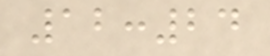12:24
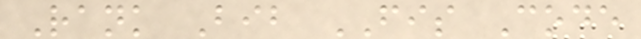Rank Bib FIS Code
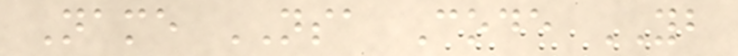Name NSA Code YB
